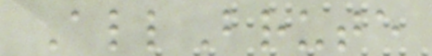AllBrute
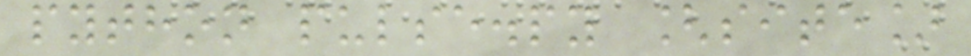python pulse.py [site]
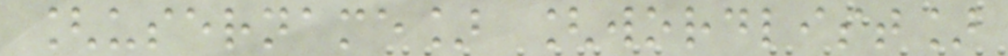[username] [wordlist]
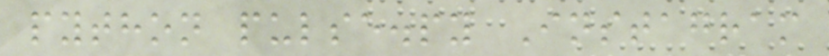python pulse.py Instagram
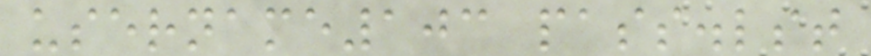username103 pass.lst
